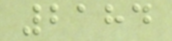2184
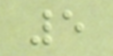5
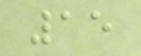15
